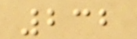232
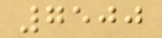7500
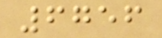6756
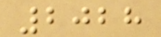2028
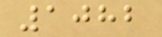1082
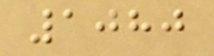1080
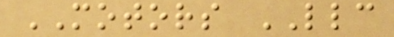MOTORS LLC
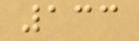133
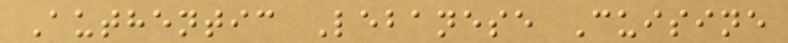Authentic Lebanese Cuisine
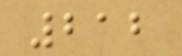212
